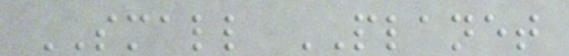SMALL PLANET
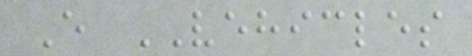E VEHICLES
